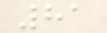81
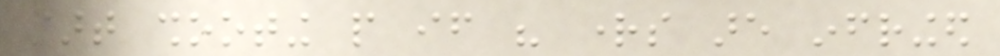start shooting people if his rights are infringed
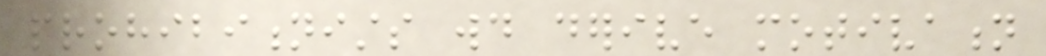prohibitionists would derive motivation
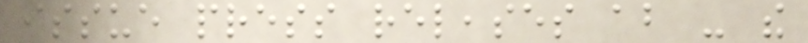issue press releases about - the
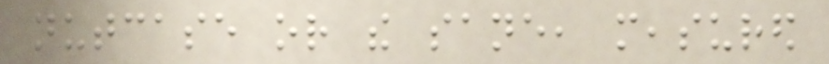nutcase or the sane, measured
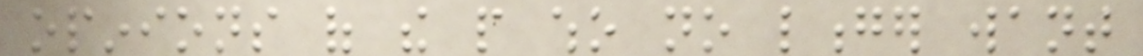opinions of the people who no longer want
